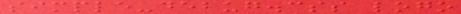simple-debug.css logo
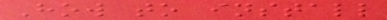How to install
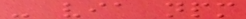- via npm
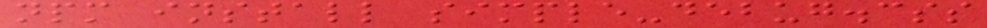npm install simple-debug.css
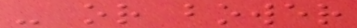- or bower
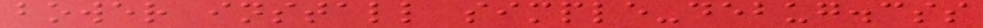bower install simple-debug.css
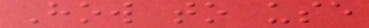How to use
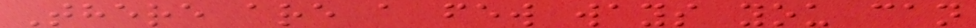There are a few ways you can
